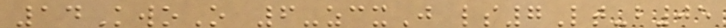14KwoO 6-zcxJ ls7Lt-b05
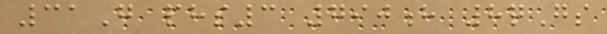31G phs3 790h 8qGs
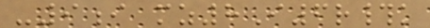-9i mz8I6r#k
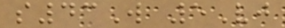s43W 5Vj
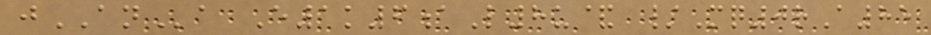jANa E1k6aL8u& /Mq0rA85
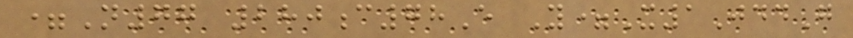=N77 280c78E Y=X1JddG
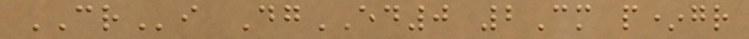CRi DgED0 2Cm p*gr
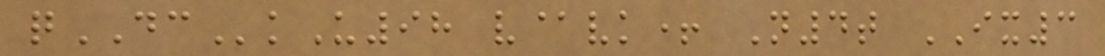qDCkU98 v@vk+ N4t IX3
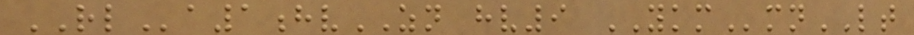RLa1hvZN hv9 YKMmnLT
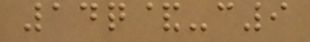14q&-c9
